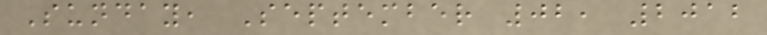Sunday, September 02, 2012
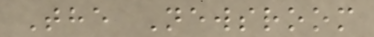The Newsroom
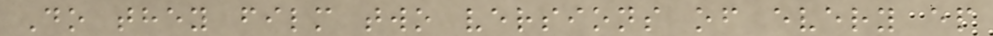Do they film two versions of every ep
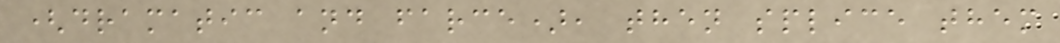(dramatic and farce), then splice them
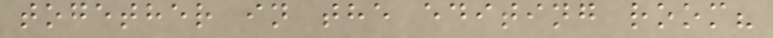together in the editing room?
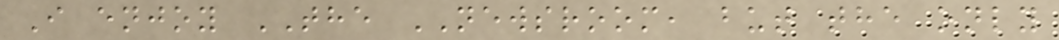I enjoy THE NEWSROOM, but the only
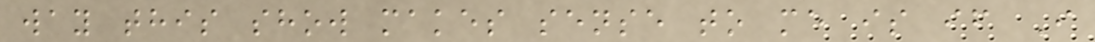way this show makes sense to me is if I
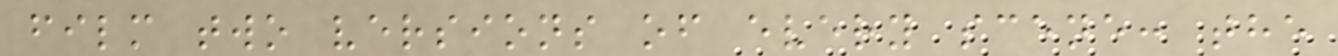film two versions of every scene: the
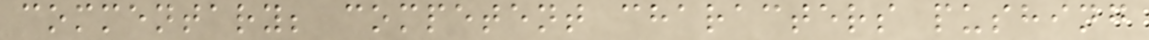commentary; competent characters pushing
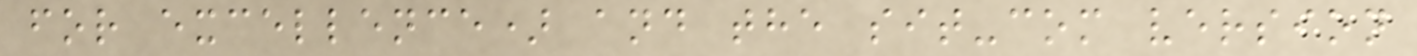for excellence) and the sit-com version
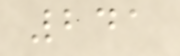241
